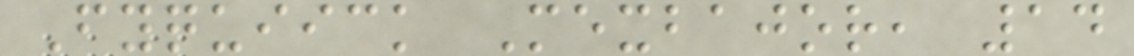Fyquiick Mexbajor, 14
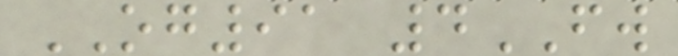OG91 4FW
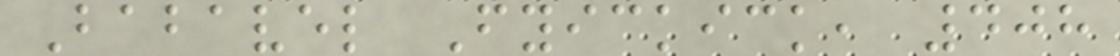Babavel Fyickick, 408
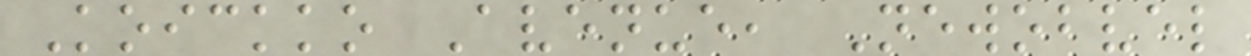Koickko Avenue, Newobvel
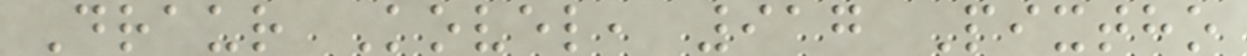Draur Kovel, 917 Pixtho
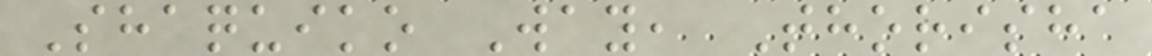Shaquiko Way, Thorisha
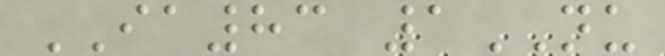IA83 1NU
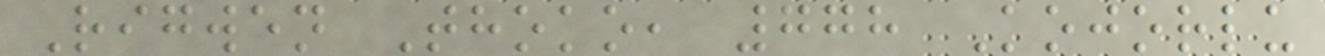Rigwen Thoko, 778 Kojorlu
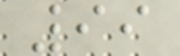99
